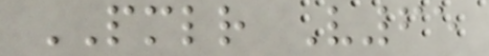PMLR V65
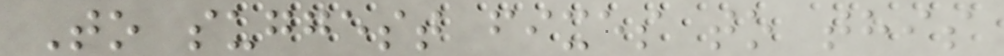To suggest fixes to this
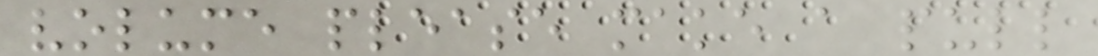volume please make a pull
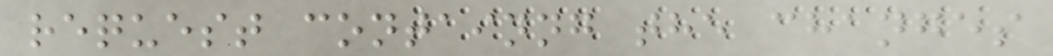request containng the changes
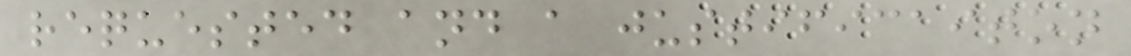requested and a justificaiton
